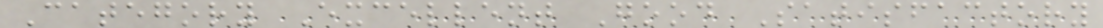Category Excellent Good Satisfactory
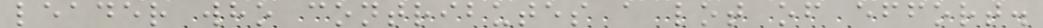leader who contributes a lot of effort.
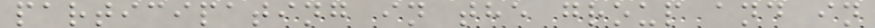participating in the group and in
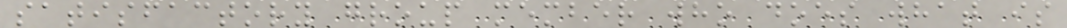satisfactory group member who does what is
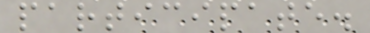participate.
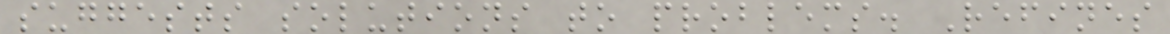suggests solutions to problems. Refines
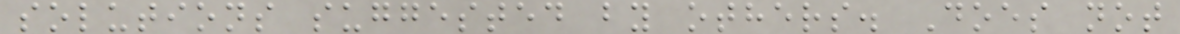solutions suggested by others. Does not
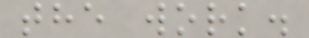the work.
